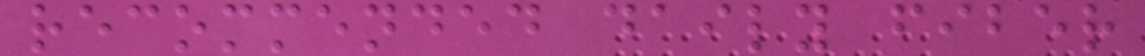recommended daily fiber
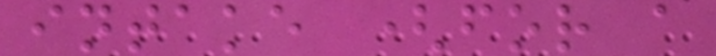intake (for a
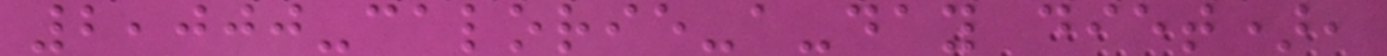2,000-calorie-a-day diet),
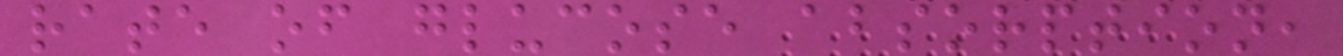rate of glucose absorption,
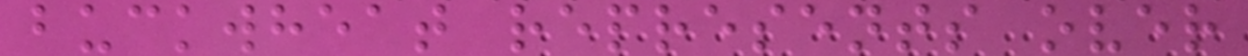buckwheat represents over
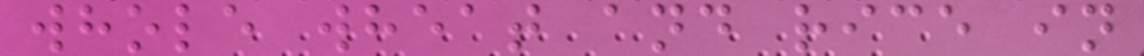whole wheat and rice in
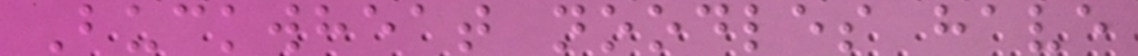Buckwheat noodles have
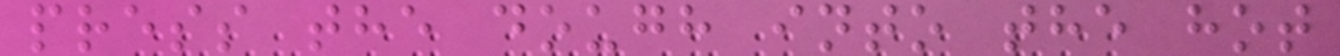press the dough into the hot
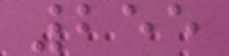255
